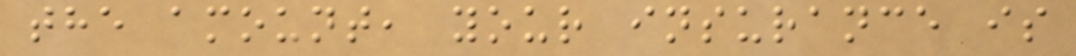the amount, your insurance is
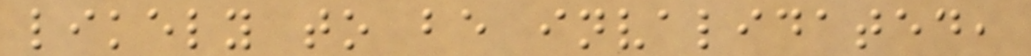likely to be invalidated,
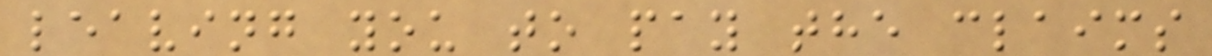leaving you to pay the claims
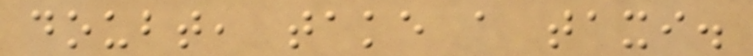doubt, take a taxi.
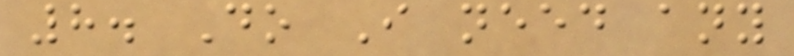8. Do I need any
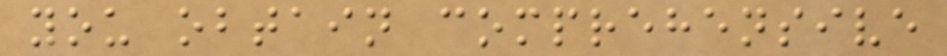you obtain comprehensive
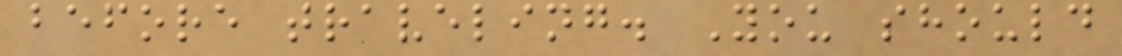before traveling. You should
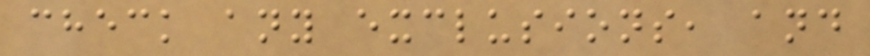check any exclusions, and
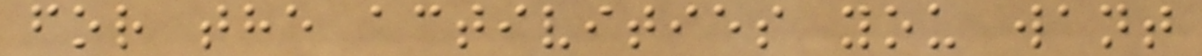for the activities you want
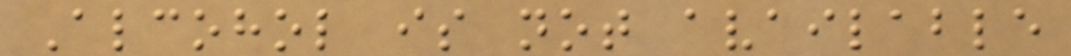Alcohol is not available
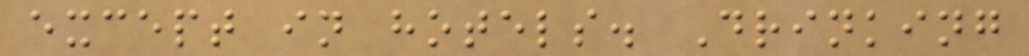except in hotels. Drinking
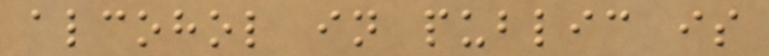alcohol in public is
